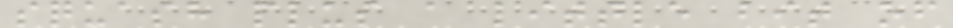squash plus a little bit of
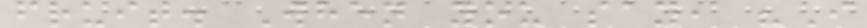fruit. When you say, "I
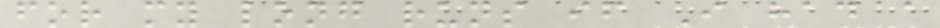for my long runs if I had a
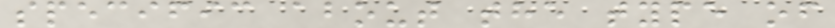specific about the type of
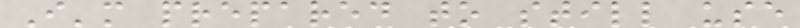I'm prepared to still use
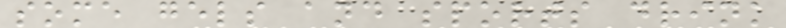some gels and sports drink
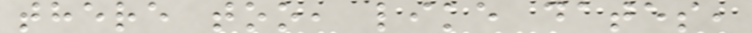there too, like dates,
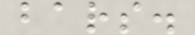bars.
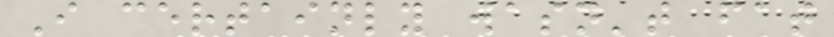I certainly wasn't fat
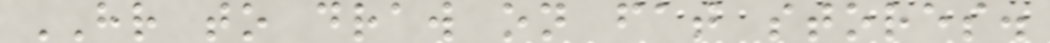HR to draw on fat stores.
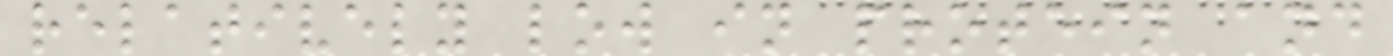relatively low in protein and
